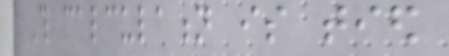This calculation is tied
